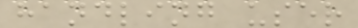handling user
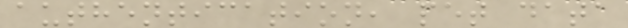authentication, pet data
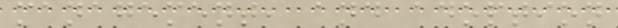management, and adoption
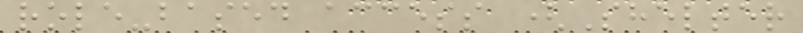role-based access (Shelter
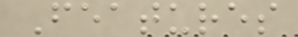Features
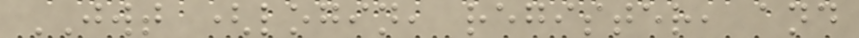JWT (login, register, and
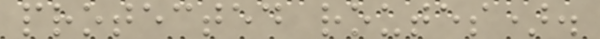protected routes).
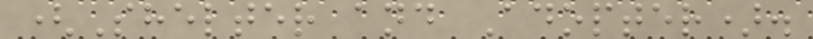(Shelter and Adopter).
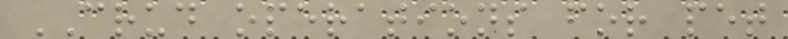CRUD operations for pet
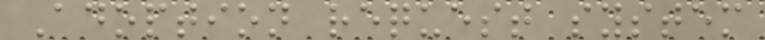Adoption request system
